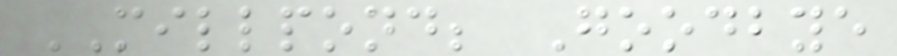MILLPOND; Goodbye
